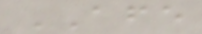AFE
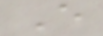E
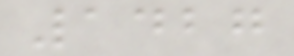1427
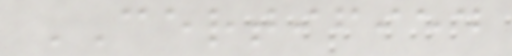CERTIFIED
